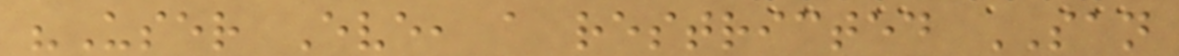"User Eve, a restricted SAN
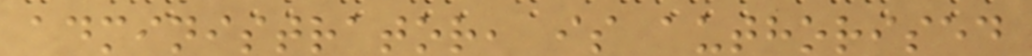administrator, is authorised
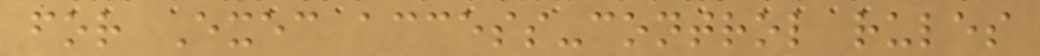for Exec access-control rules
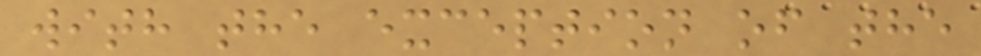with the exception of the
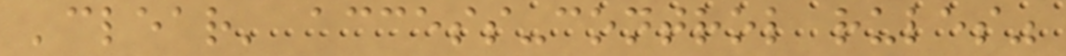'clear' access-control rules"
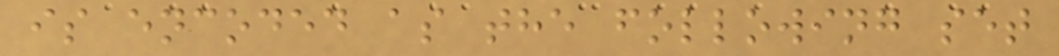is encoded as the following set
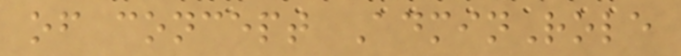of concept AdminRole
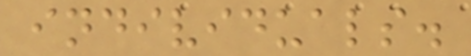individuals.
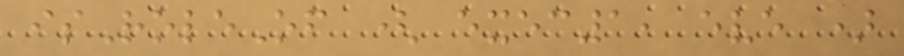isRoleOf ( exec1, eve )
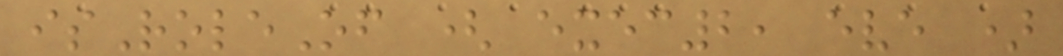isRoleOf ( exec2, eve )
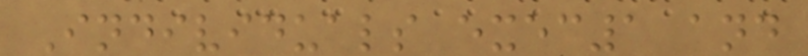Individuals exec1 and
